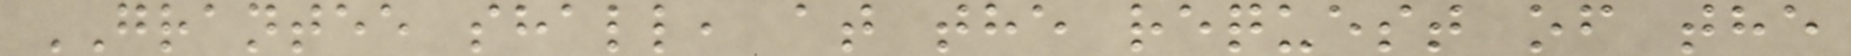GRANTEE shall, at the request of the
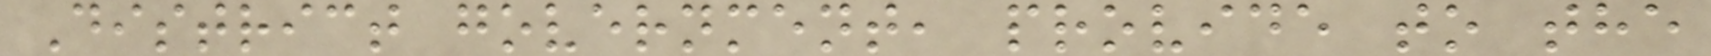District government, provide to the
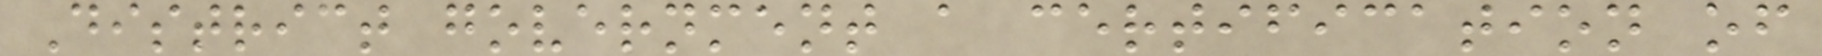District government a certification of
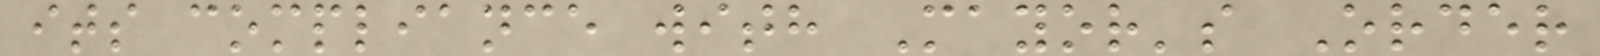its compliance with Mayor's Order
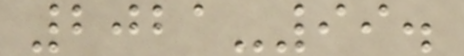2021-99.
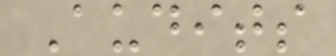Audits
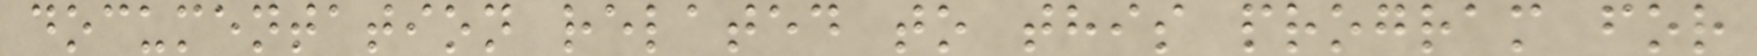documentation related to this program for
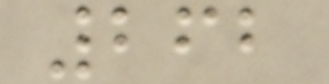262
